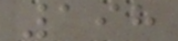198
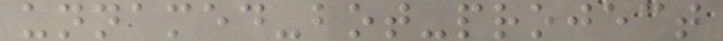unnamed-bot-project
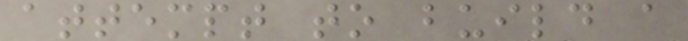attempt to build a
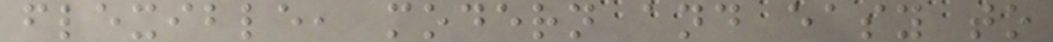flexible, modern and easy to
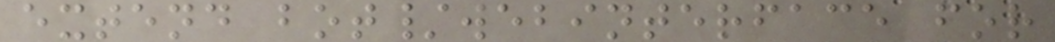extend bot/webinterface for
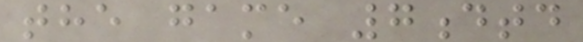the game 7dtd
